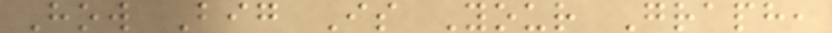How Big Is Your Graph,
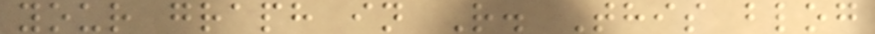your graph in R. This blog
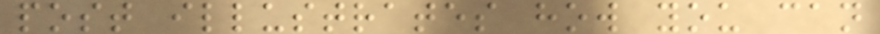post illustrates how you can
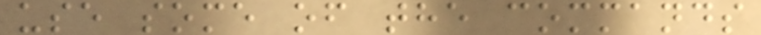use some of the commands
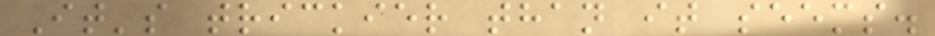It's trickier than it seems.
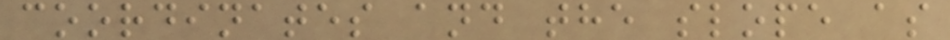coordinates and the slope as
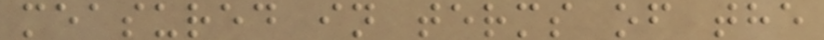measured in terms of the
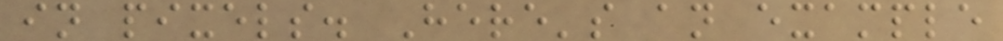in pixels. Here's an example
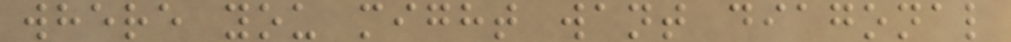where you might want diagonal
